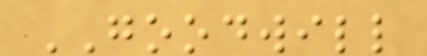GOODWILL
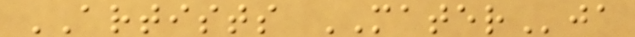ARTISTS MATERja
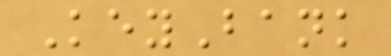KeyBank
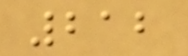212
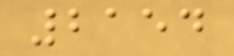2154
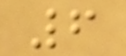6
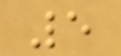5
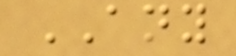ANY
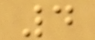4
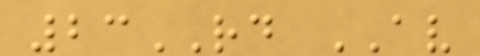23RD AV
